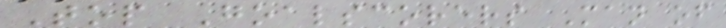Top Goalscorers Man of
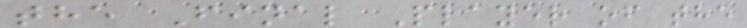the Final Player of the
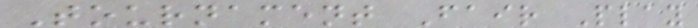Tournament Fair Play
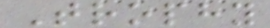Trophy
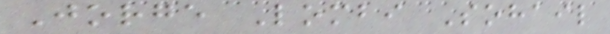Jorge Lombi Sohail
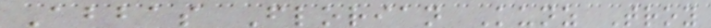Abbas Florian Kunz Troy
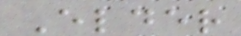Elder
